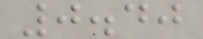0.40
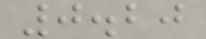0.20
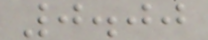0.00
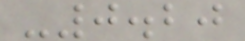-0.20
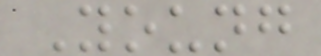Young
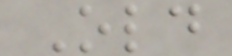Old
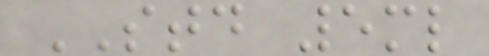STD 5ml
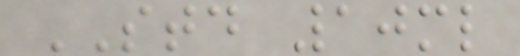STD 10ml
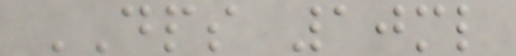DPS 10ml
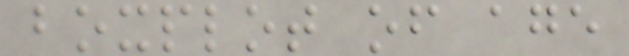boxplot of age
